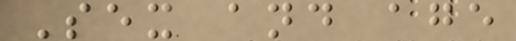Sex and age
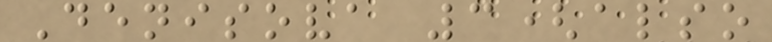Denisova 3(also
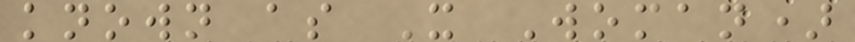known as X Woman)
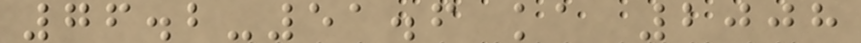76.2-51.6 ka 2008
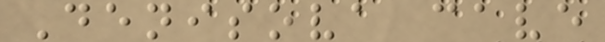Denisova cave
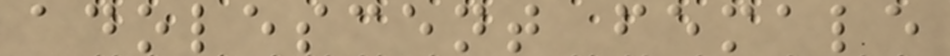adolescent female
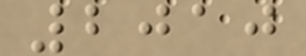2010
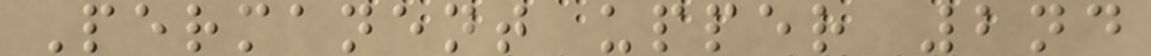Permanent upper 2nd
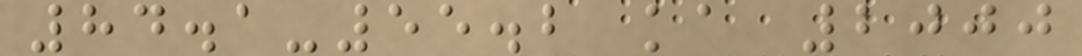84.1-55.2 ka 2000
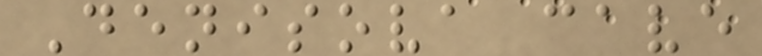Denisova cave
